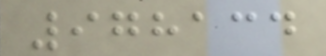978134
